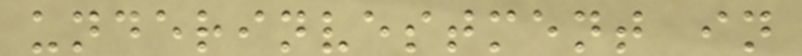underinvestment in
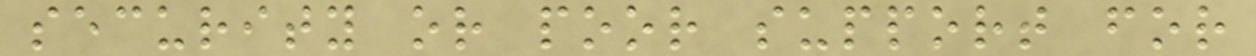security or poor support for
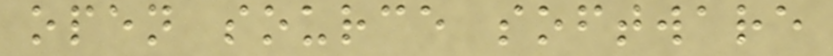open source software
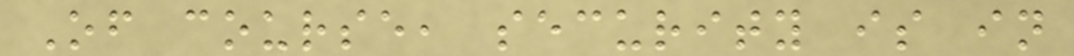Of course, security is in
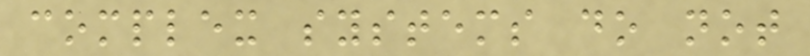complex systems do not
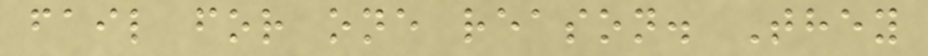fail for one reason. They
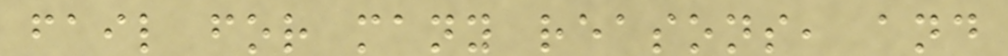fail for many reasons, and
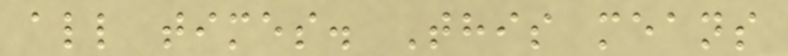all times. This means
